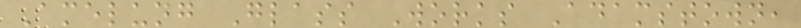Amelung Glass Works Adamstown,
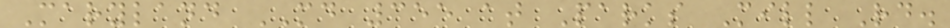Maryland MD 355 at Parks Mill Rd.
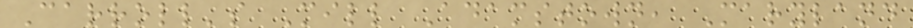Carroll's Mill Adamstown, Maryland
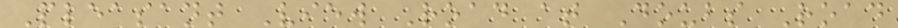Pleasant View Road at Doubs Road
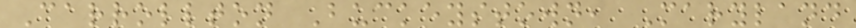Carrollton Buckeystown, Maryland
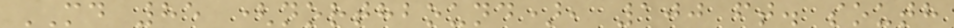MD 85 (northbound), 100 ft. south
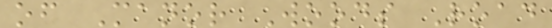of Manor Woods Road
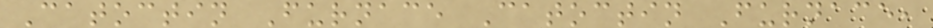Catoctin Furnace Catoctin Furnace,
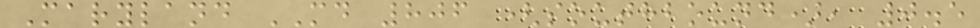Maryland MD 806 (southbound), 0.5
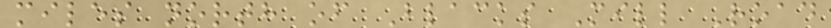miles north of Blacks Mill Road
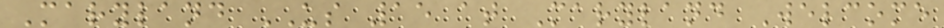Maryland US 15 at Maryland Welcome
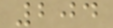204
